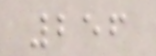256
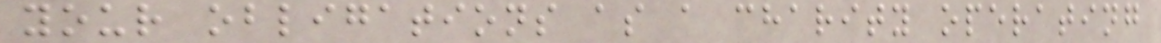your obligations as a charity operating
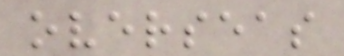overseas
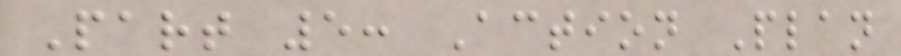Part 5: Action Plan
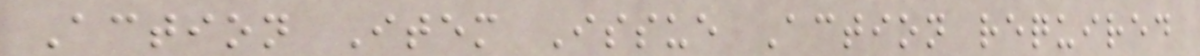Action Item Issue Action required
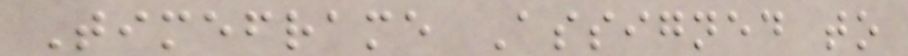Timeframe Assigned to
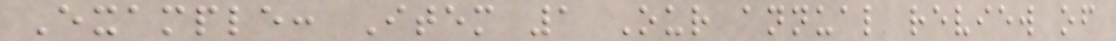Example: Item 1 Our annual review of
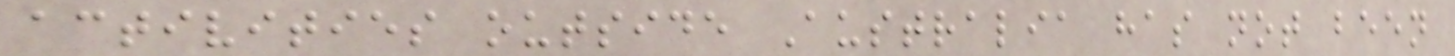activities outside Australia has not been
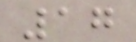17
